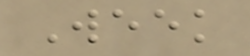Week
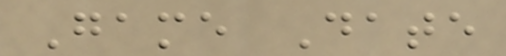Game Date
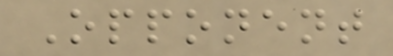Opponent
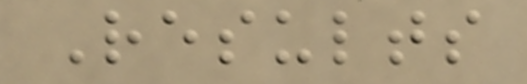Results
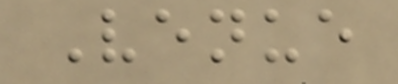Venue
